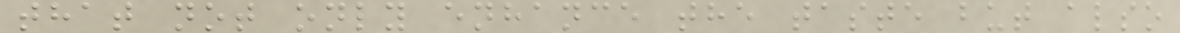that not only enhance the taste but also
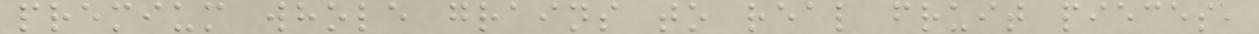premium whole grains to real fruit pieces,
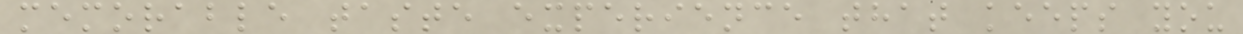memorable taste experience that keeps you
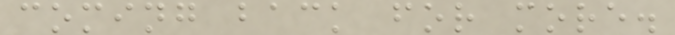coming back for more.
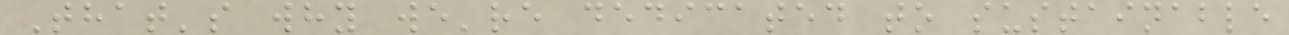That's why we're dedicated to sustainable
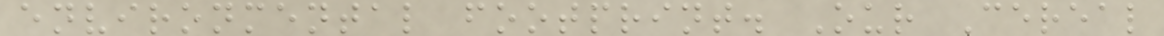environmental footprint. Our Cereal
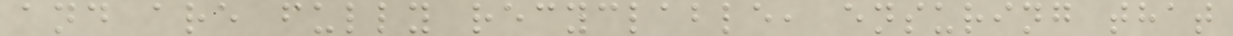and are fully recyclable, ensuring that
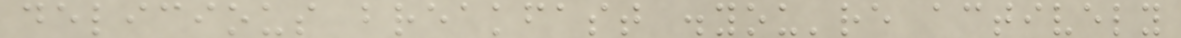delicious breakfast .you're actively
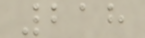218
